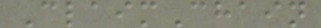ClaimChain
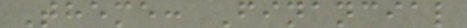Theme: Financial
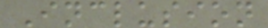Inclusion
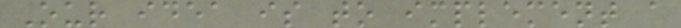Our idea is to implement a
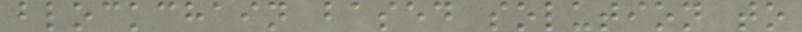blockchain based solution to
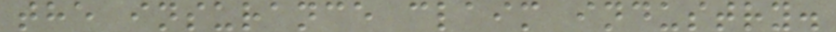the insurance claim industry.
